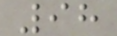98
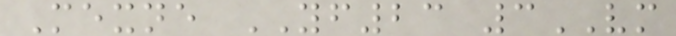Mexne YF23 3VM
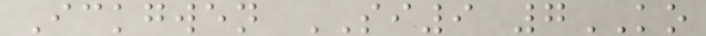Ickgwen SI9 7KO
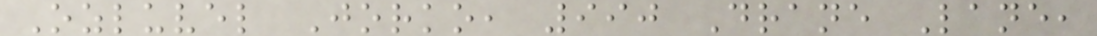Ozluvel Jorko, 990 Drane Lane,
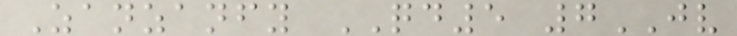Zanzanfy QD5 7JV
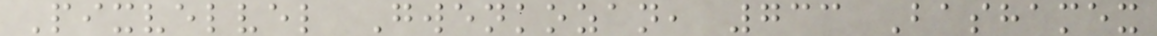Pixvelvel Gwenkozan, 733 Bashamex
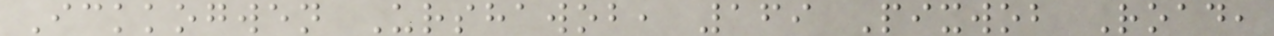Ickkogwen Urshawob, 169 Pixwob Road,
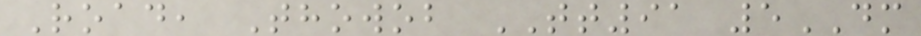Road, Thowob TT91 5DM
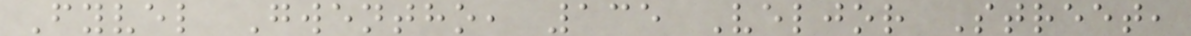Fyvel Gwentho, 135 Veljor Street,
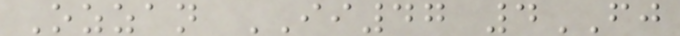Ozzan II47 4FJ
